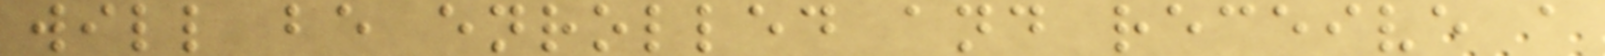will be enrolled and receive a
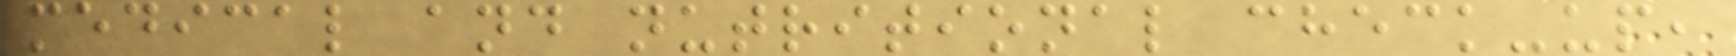medical and nutritional check-up,
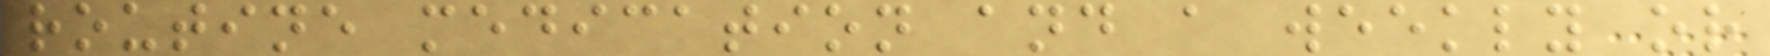routine medication and a weekly or
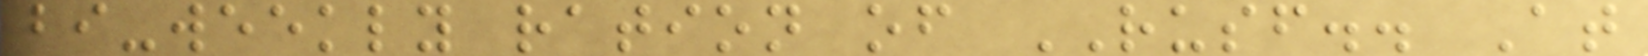bi-weekly ration of RUSF.. At
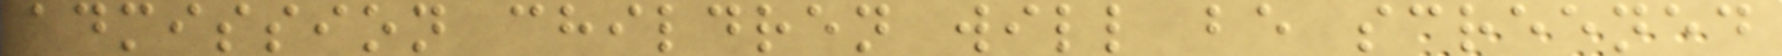admission children will be screened
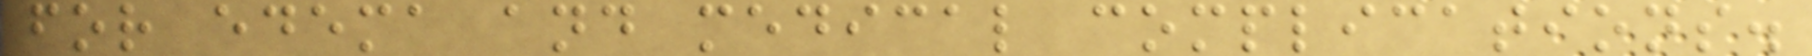for edema and medical complications.
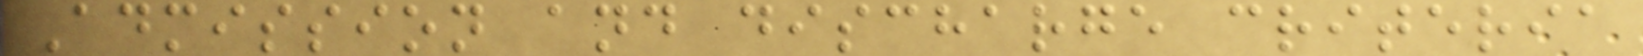Admission and discharge criteria
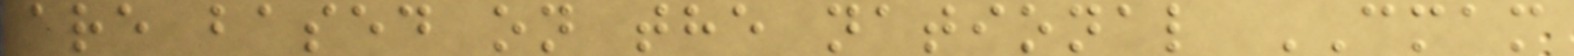are based on the national CMAM
